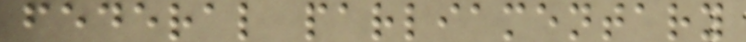federal parliamentary
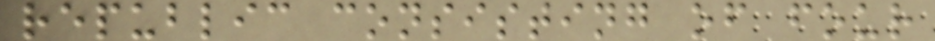republic consisting of four
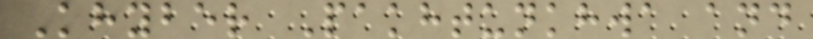Khyber Pakhtunkhwa and
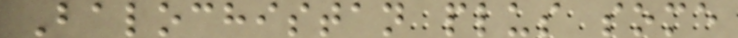Balochistan plus some
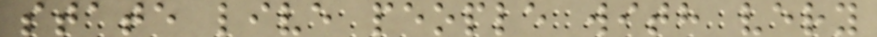state live people with very
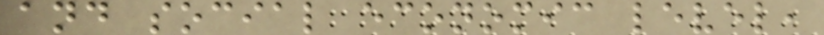and social economic level,
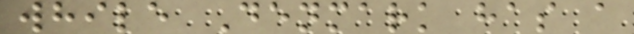while Denmark has a
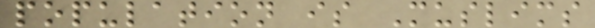population is Muslims
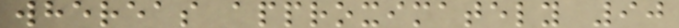whereas approximately 90
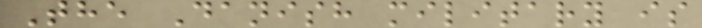The Danish military is
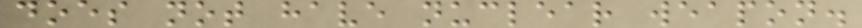does not have nuclear weapon.
